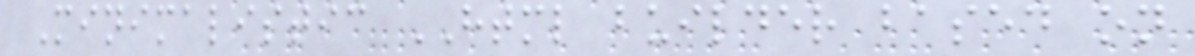Minimalistic HTML builder based on
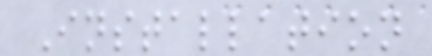Installation
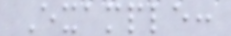Example:
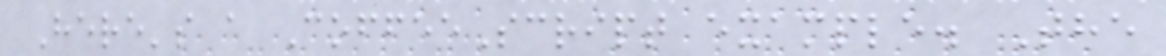Here's a CoffeeScript example. The
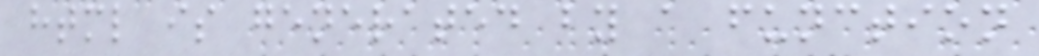html is generated by a function
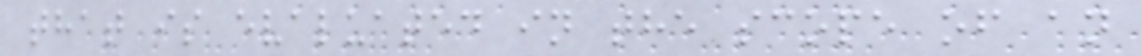that is evaluated in the scope of an
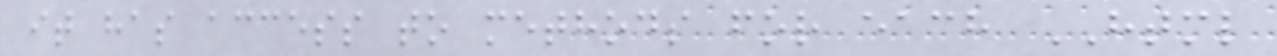it has access to methods for each HTML
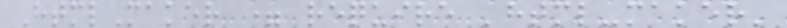HtmlMaker = require 'html-maker'
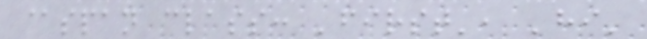@span class: 'first', 'hi'
